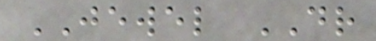JEWEL DR
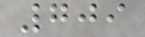709
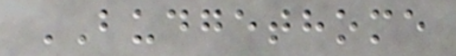BUDGETHOME
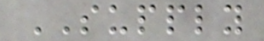SUPPLY
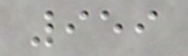959
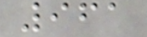961
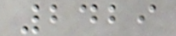2429
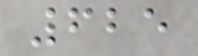625
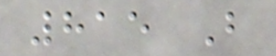815 B
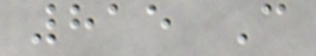815 C
